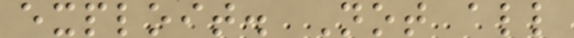exploit. Not all
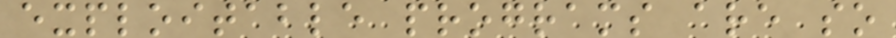exploitable programs are so
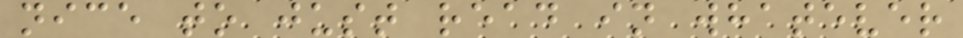nice to just read in whatever
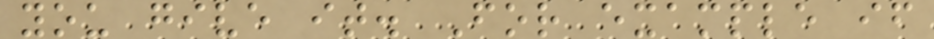you give it. For example if
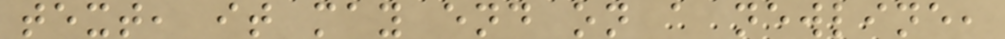text, it may end on a newline,
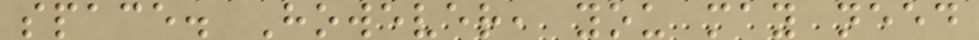space. However, you may need
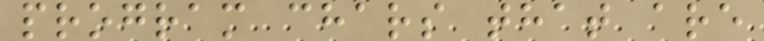program chars that are
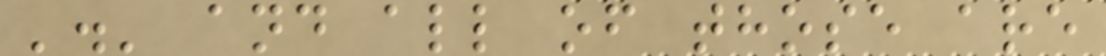'.' and all of those are
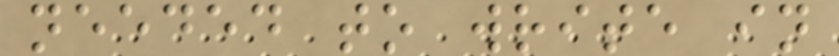needed to write in
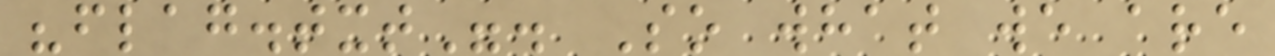"flag.txt". So what we are
